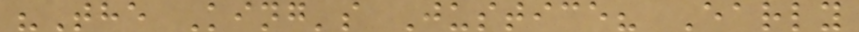"The King's Justice? Early
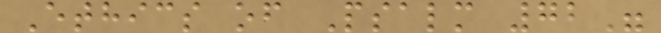Ethics of Psalm 72"
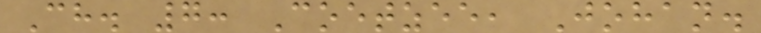Ch. 7: Coetzee, Johan.
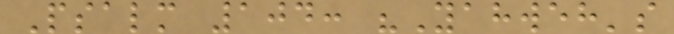Psalm 104: "Yahweh's
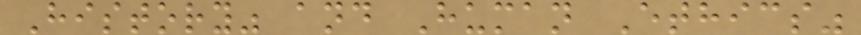History" and Human Ethics"
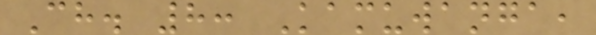Ch. 8: Kamuwanga,
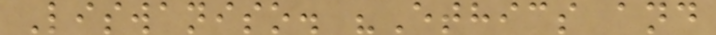Liswaniso. "Ethics and
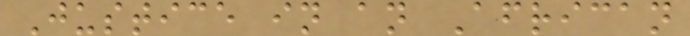Justice in an African
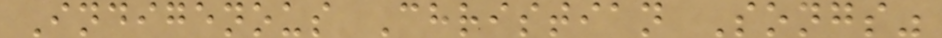Indigenous Christian Songs"
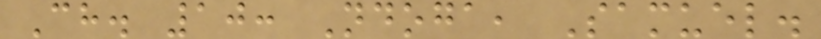Ch. 10: Ndoga, Samuel.
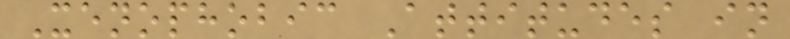Xenophobic Attitudes in
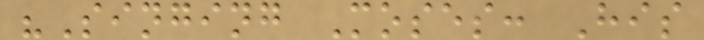"Singing Moses: His
